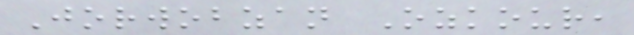Jorwobzan Ozkour,
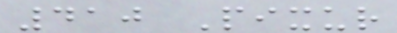410 Pixur
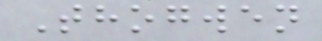Thogwen
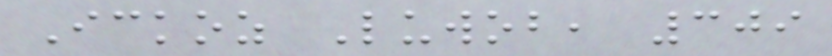Ickoz Luwob, 309
